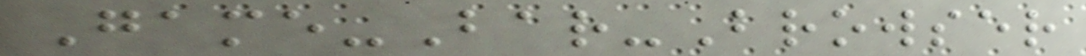Game-Bar-Browser
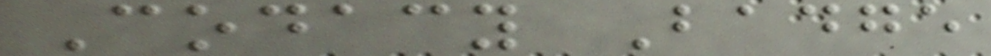Codacy Badge
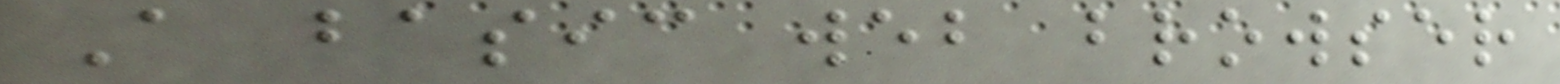A basic web browser
